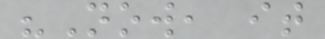"Now, it
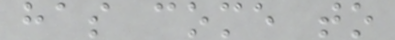has come to
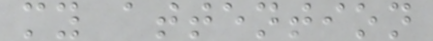my attention
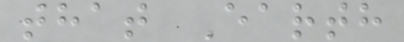that Earth
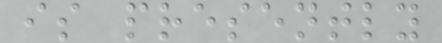is presently
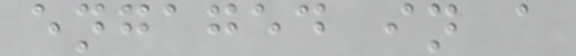engaged in a
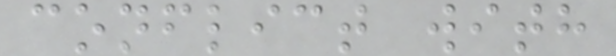conflict with
